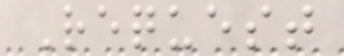Request
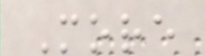More
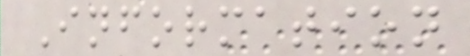Information
